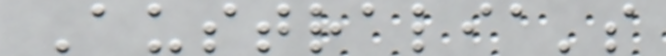Australia's
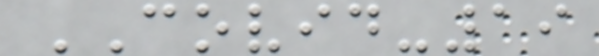COVID-19
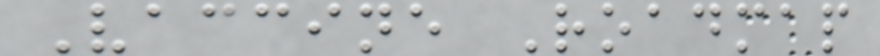Vaccine Roadmap
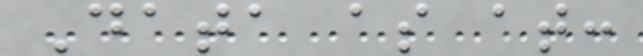Data as at:
